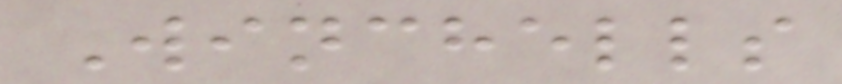Winchells
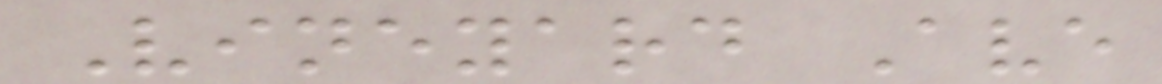Vineyard Ave
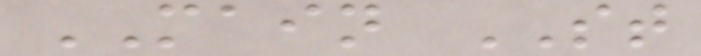MAIN ST
